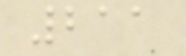211
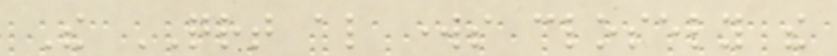The QRT also works closely the
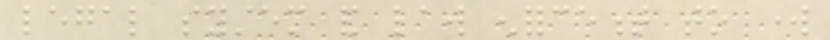legal system and law enforcement to work
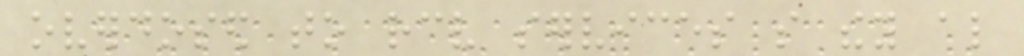overdosed to receive services so they also
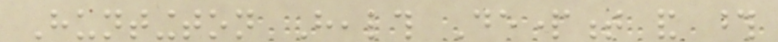Huntington Health Department and those
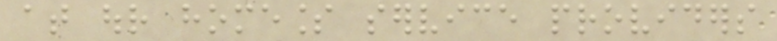at our homeless service providers
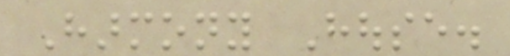Harmony House.
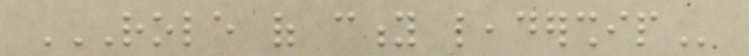ROLE OF CITY LEADERSHIP
